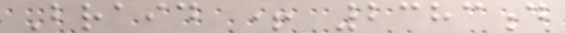Braid + 2383d
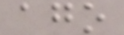ago
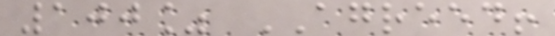100% AGREED!
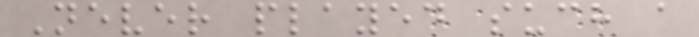Never played such a
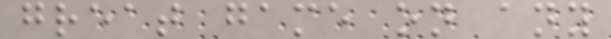great game on any
